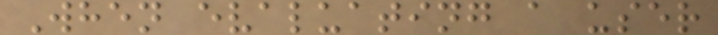When evaluating a user
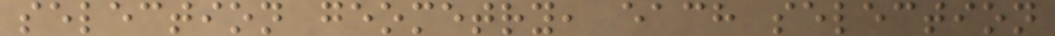selection geometry, each selection
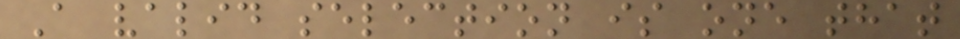A valid selection is one that
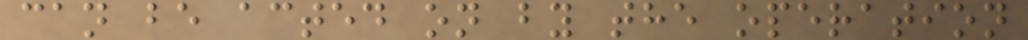can be acted on by the operation
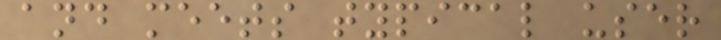and meets typical user
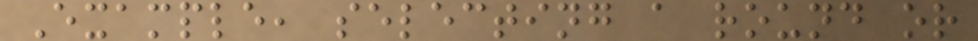Example, selecting a round or
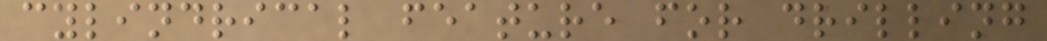cylindrical feature for drilling
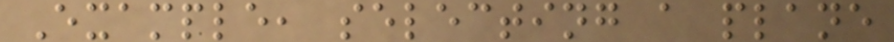Example, selecting a plane
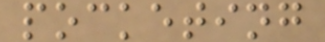pocketing
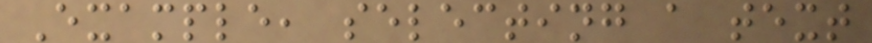Example, selecting a text
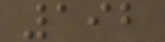192
